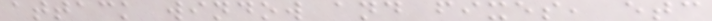attack window and fixes, etc
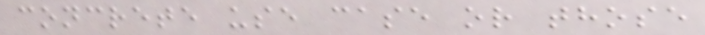concrete use case or those
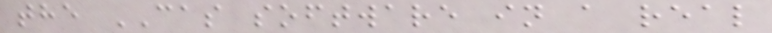the CAS software in a real
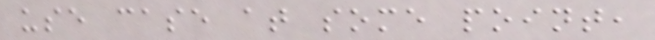use case at some point,
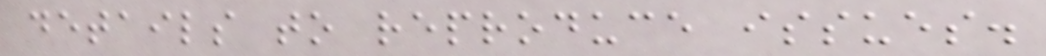details to reproduce issues.
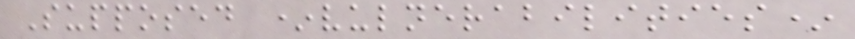Supposed *vulnerabilities*
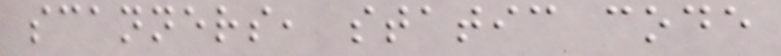scanners, static code
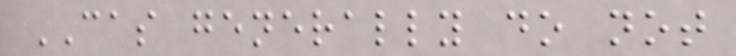CAS generally do not
